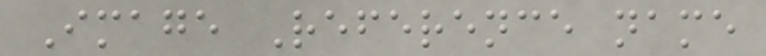Image Reference name
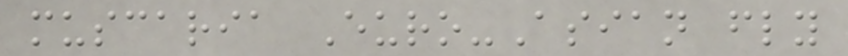muscaria Euro-Asian fly
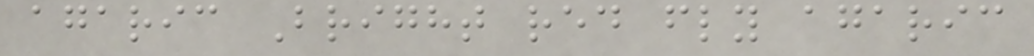agaric Bright red fly agaric
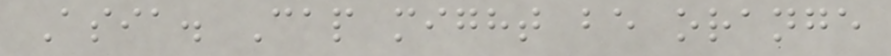Asia. Cap might be orange
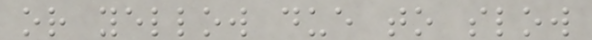or yellow due to slow
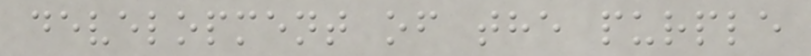development of the purple
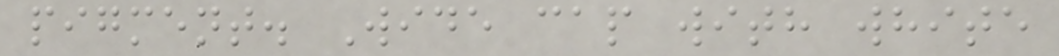pigment. Wide cap with white
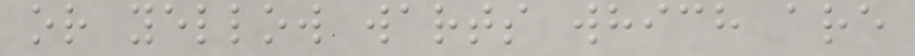or yellow warts which are
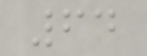64
